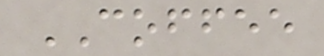COFFEE
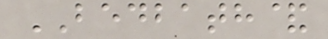BEDBATH&
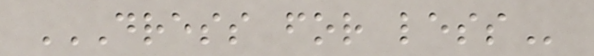DRESS FOR LESS
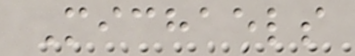Michaels
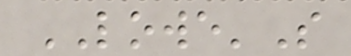LOWE'S
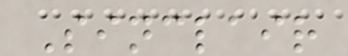Sinclair
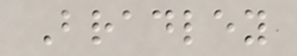Bradley
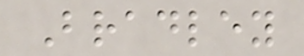Bradley
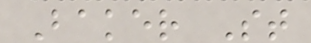Baker St
